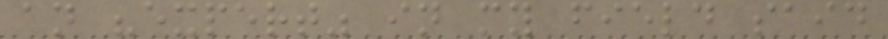an "expert" in my field said
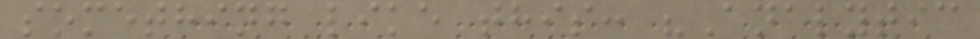something like this: "Analytic
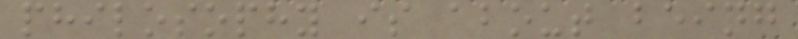philosophy is about being
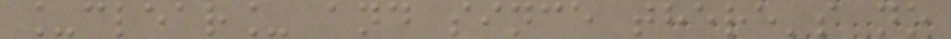_clear_ and since there's no
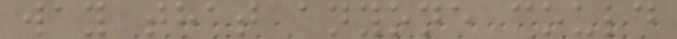way that anyone could
